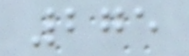275
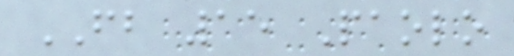FB 15 Paolo
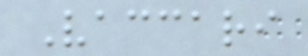Vaccari
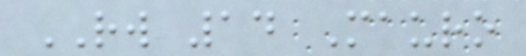RW 14 Mauro
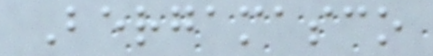Bergamasco
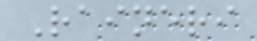Raineri
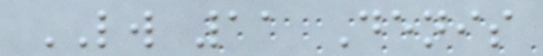LW 11 Denis
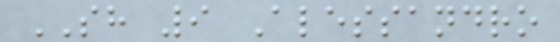SH 9 Alessandro
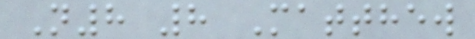N8 8 Matthew
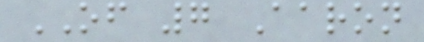OF 7 Aaron
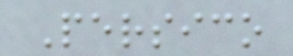Persico
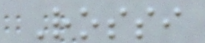Rossi
